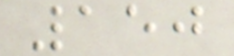150
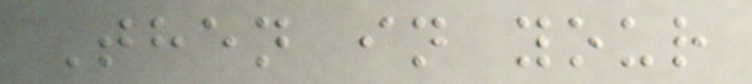Then in your
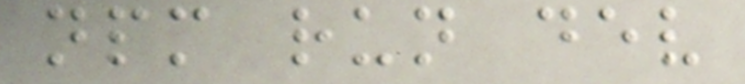npm run dev
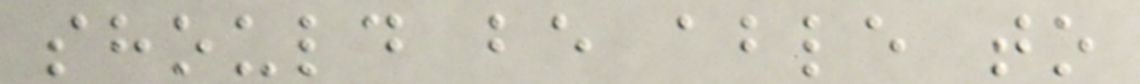should be able to
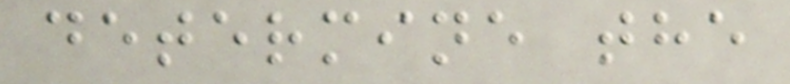determine the
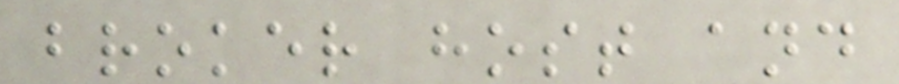broker host and
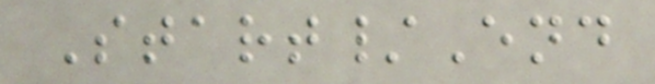Start/End
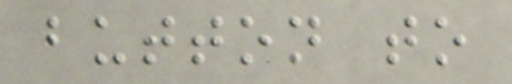button to
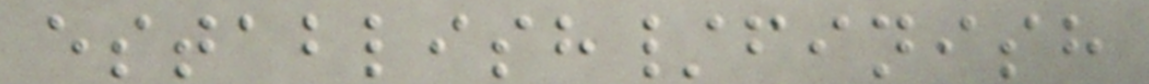establish/finish
